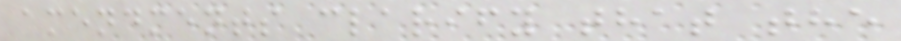amendments clarify that the
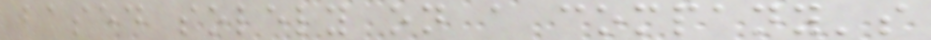based solely on a company's
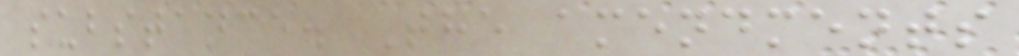substance. The amendments
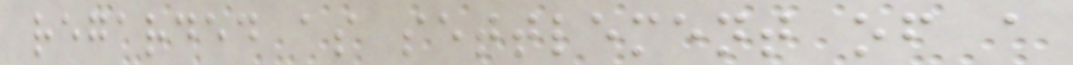regarded as settlement of a
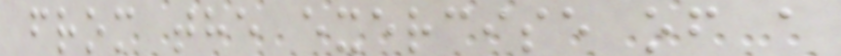from the exercise of a
